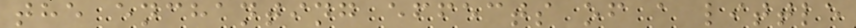the enchanting effects of a little
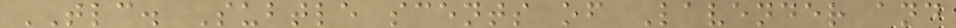TLC. Subtle scents of Lavender and
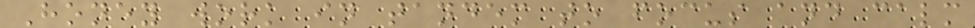Honey work in tandem to focus and calm
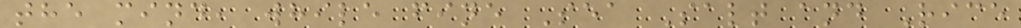the mind, while fine Sea Salt and Rice
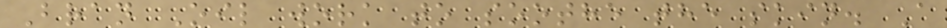Bran Oil work to soothe the skin. A
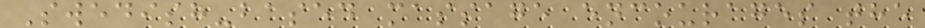Swedish-based massage encourages the
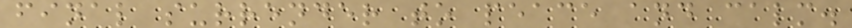final surrender to peace and calm.
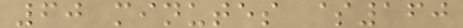60 minutes $160
